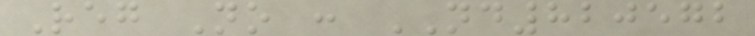Reg No : ND820572
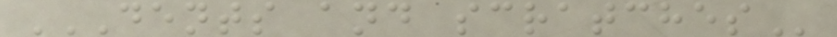DENTS AND SCRATCHES
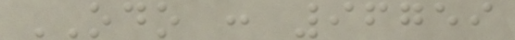ODO : 96759
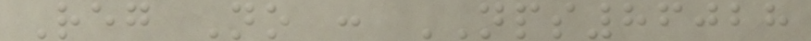Reg No : NPS86028
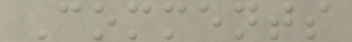Comments
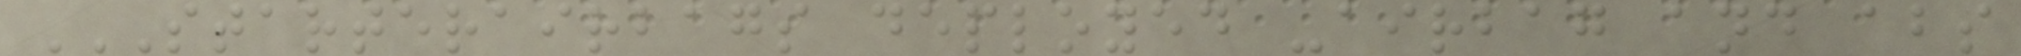STARTERAIRBAGS DEPLOYED -AIRBAG AND ABS
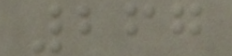267
